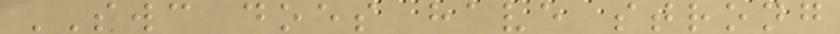SWC does have strong
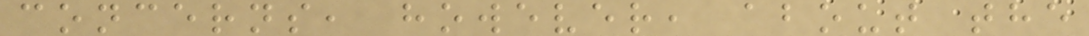concerns, however, about the
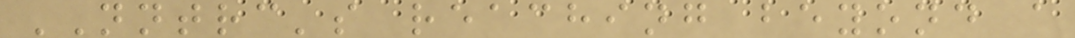NNTRC's reaching beyond a
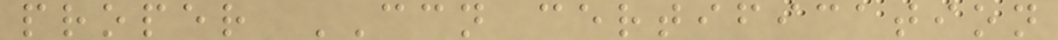proper CCN certification
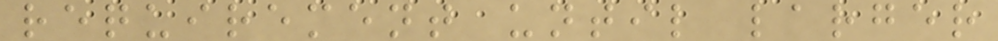requirement until larger
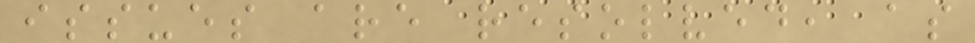issues are resolved, as
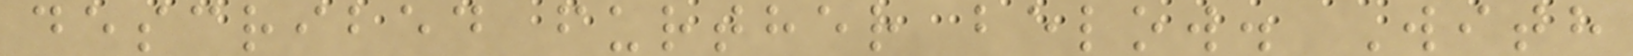described further below. With
